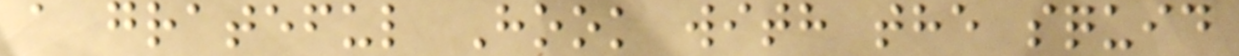a grateful Hook with the squid
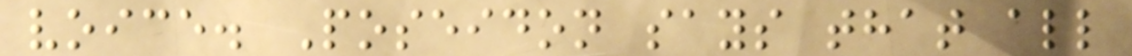voice. Poseidon says that all
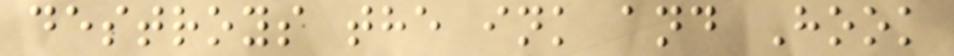destroys the ink and Hook
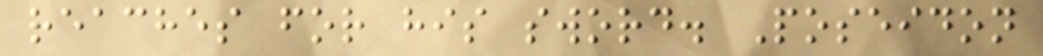reaches for his sword. Poseidon
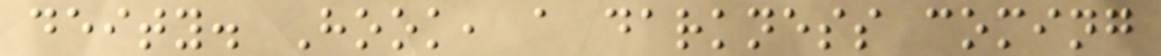deity. Hook, a darkness coming
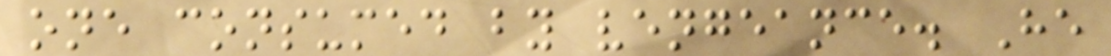one consumed by vengeance. He
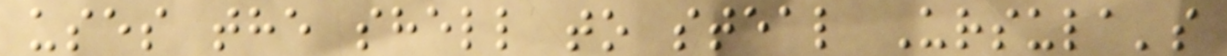uses the shell to steal Ursula's
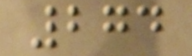274
